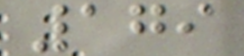179
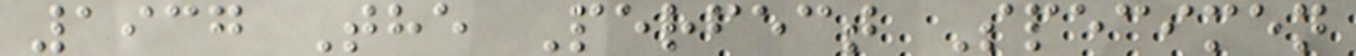1937 The Perfect Specimen
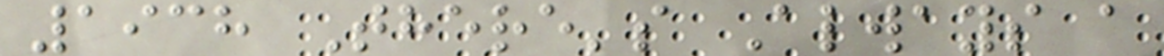1938 There's Always a
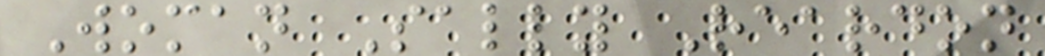Woman Sally Reardon
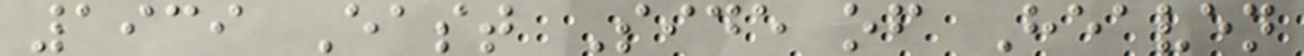1939 East Side of Heaven
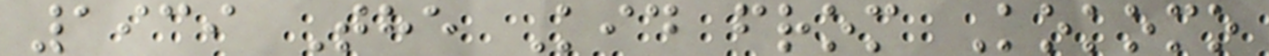1939 The Kid from Kokomo
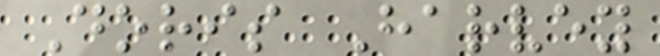Doris Harvey
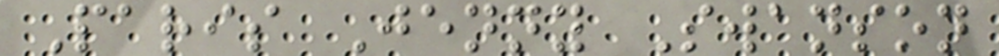Paris Jenny Swanson
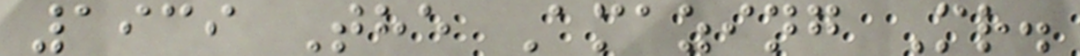1939 The Amazing Mr.
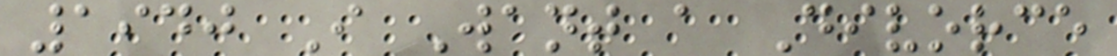1940 I Want a Divorce
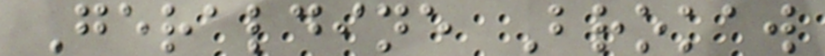Geraldine Brokaw
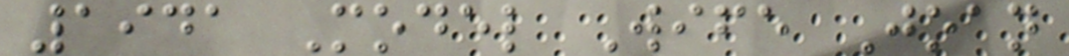1941 Model Wife Joan
